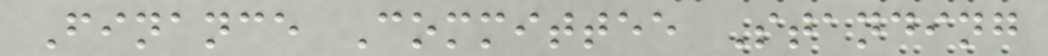Finance Committee Standing
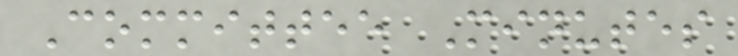Committee Minutes
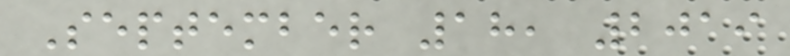September 18, 2019
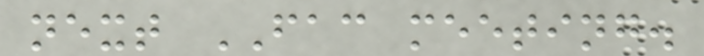next FAC meeting.
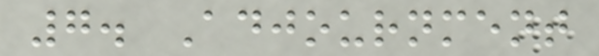7. Adjournment
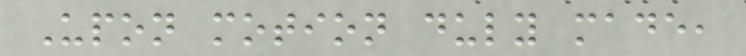Upon motion duly made,
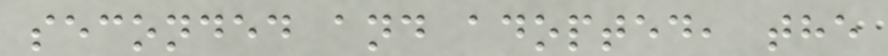seconded and adopted, the
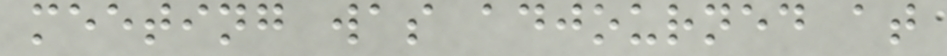meeting was adjourned at
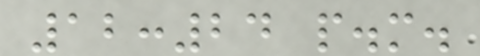12:24 p.m.
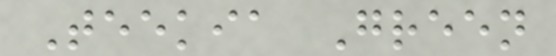Teekia Green
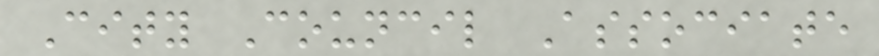City Council Associate
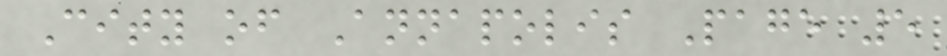City of Annapolis Page 5
